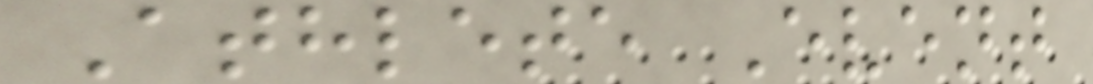Athlete Event
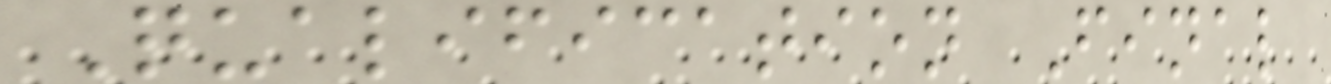Qualification Final
